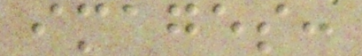images:
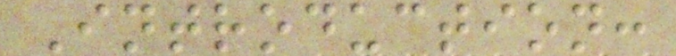Introduction:
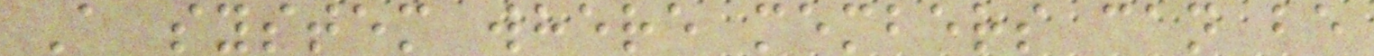A system where members can be
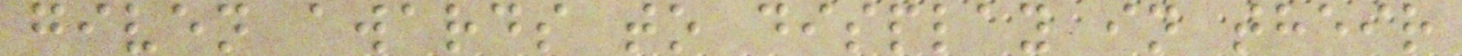given awards to display in their
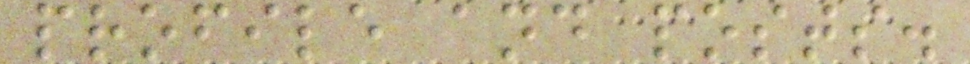profile and posts.
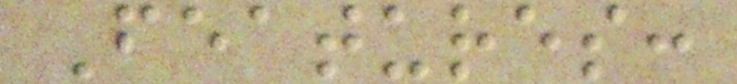Features:
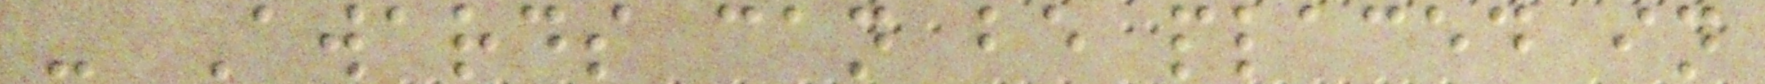- Awards can be placed in
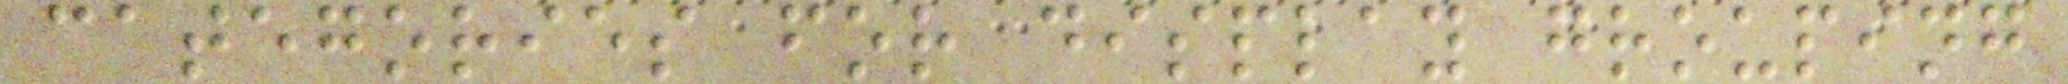categories for display grouping
